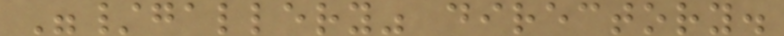"/gallery" directory.
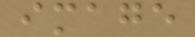image
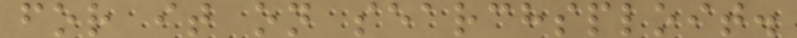for it on searchsploit.
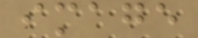image
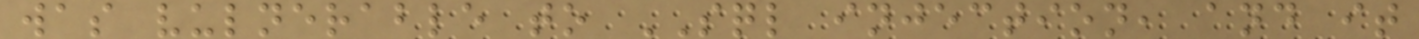was vulnerable to SQL injection, and it
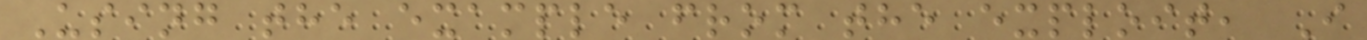Using the example from the exploit, I
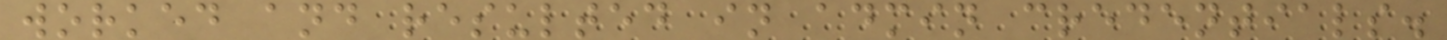worked and resulted in admin credentials.
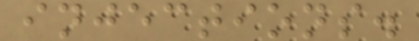injections.
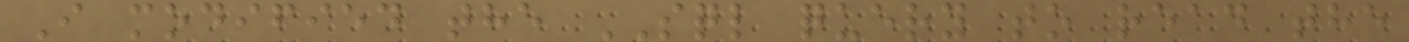I modified the SQL query to read the
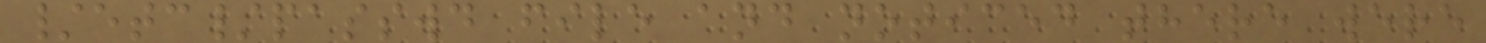/etc/passwd file and noticed there were
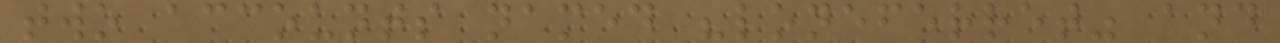two accounts named "loneferret" and
